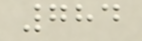784
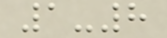1-8
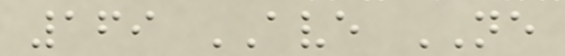169 AVE NE
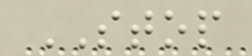STOP
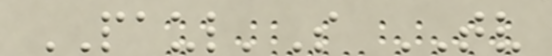PAUL'S TV
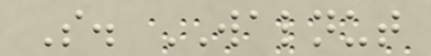S. WALNUT
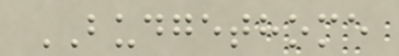BUDGETHOME
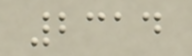2314
